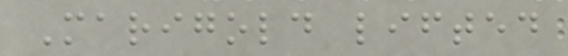Marigold lifted
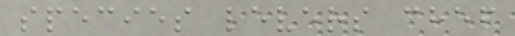species levers chef
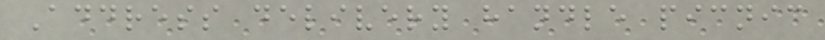Address delivery handle picnic
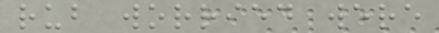rub worried were
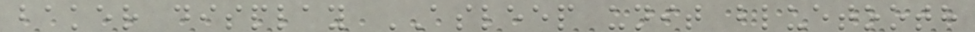baker display ASLEEP unit bluetooth
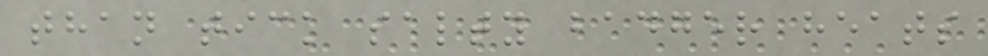than tick salty badger heats
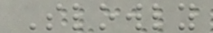Slowly
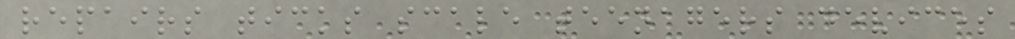repairs ticks scale teenagers devices
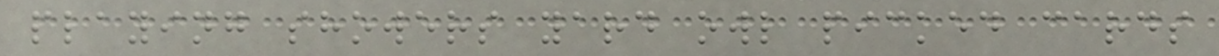playing showers yard owl picked cards
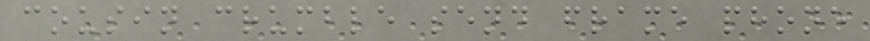cousin crumble send frame phone
